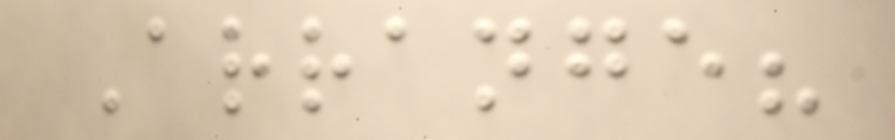Arrange?
